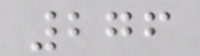276
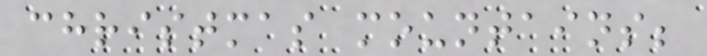christmas mountains;
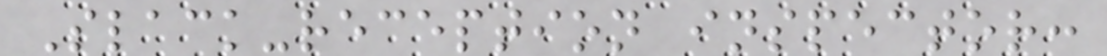Slack-reception inspector:
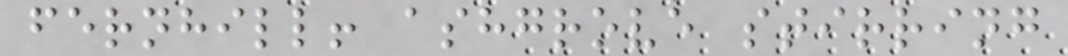fernhill! ashgrove stirring
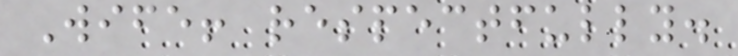Wife! respectfully.
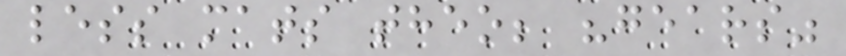less mats theo; "gears"
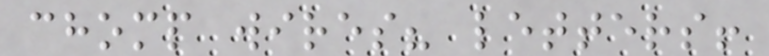chomp wires? letters!
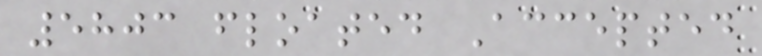5803 floated Accepted
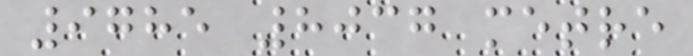9785 8037 metre
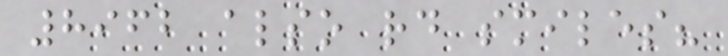8962 also rd smiles?
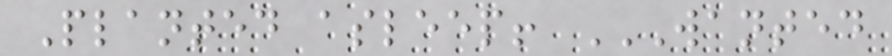Planted asleep! WANTED
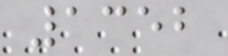1352
